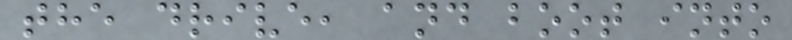the drive, and boot into
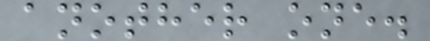another one.
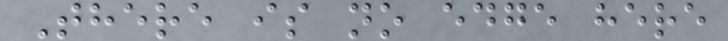There is no edge here
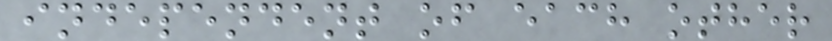independent of each other
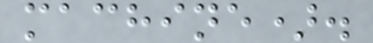machine).
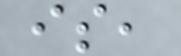is,
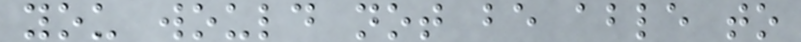you would not be able to
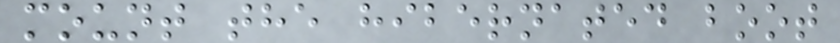mount the hibernated boot
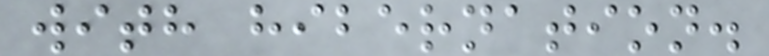with hibernation.
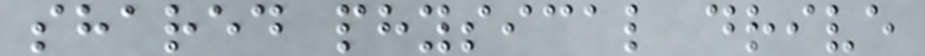shared physical drive
